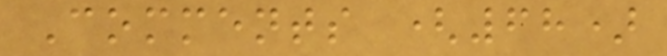Comments (68)
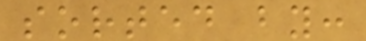sorted by:
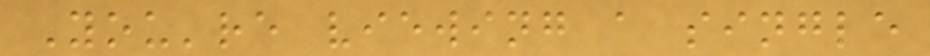You're viewing a single
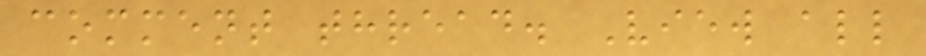comment thread. View all
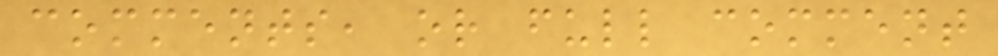comments, or full comment
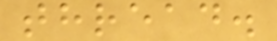thread.
